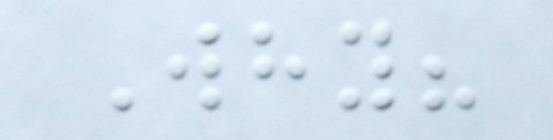Why?
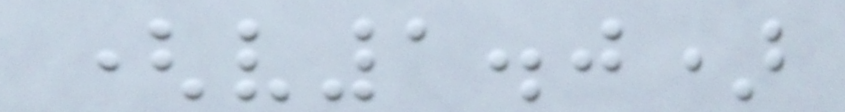(v1.0)
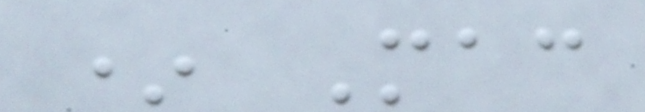* Mac
